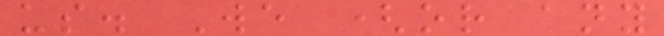us. We (or any
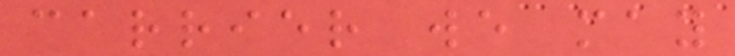carrier we may
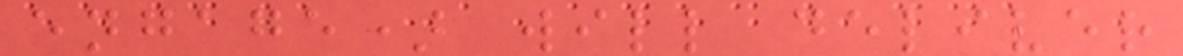engage) will deliver
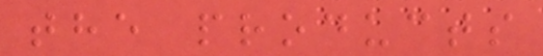the products
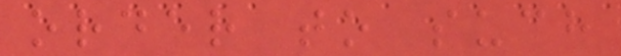order to such
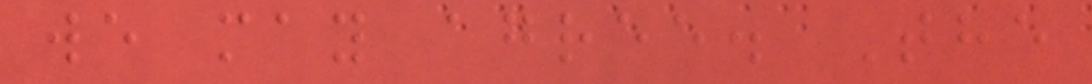we may agree. The
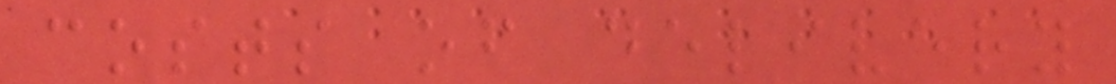costs of delivery
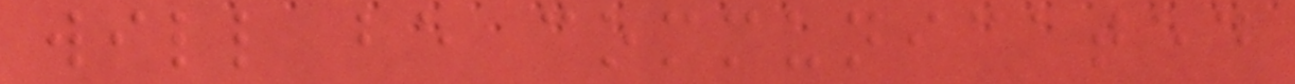will be communicated
